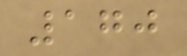170
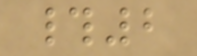#2
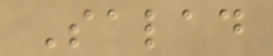Salad
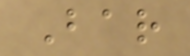Bar
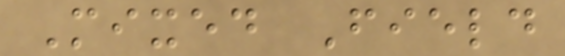Mixed Field
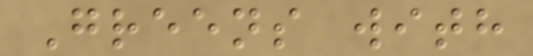Greens with
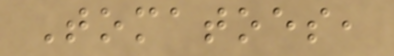Tomatoes,
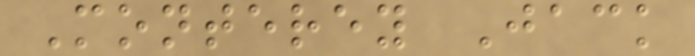Monterey Jack
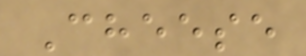Cheese
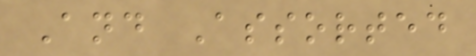And Assorted
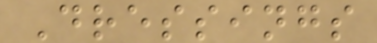Dressings
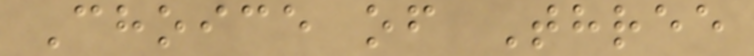Choice of Three
